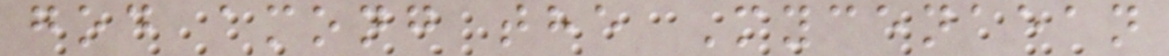god among the Mycenaean
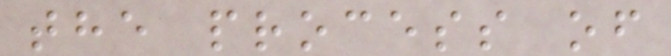the process of
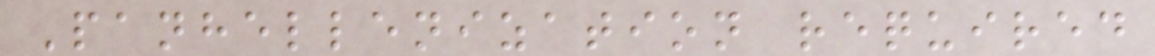Panhellenization required
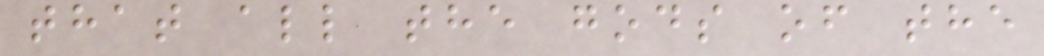that all the gods of the
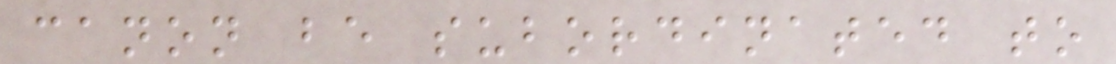canon be subordinated to
